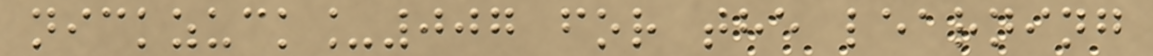nickzuck_007 for the learning
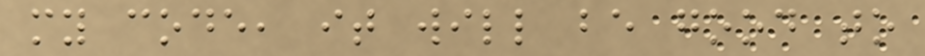my code, it will be good to
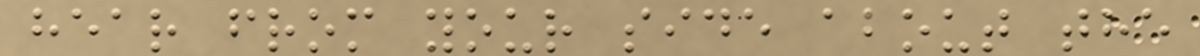hear from your side about the
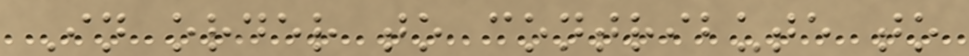In order to contribute to
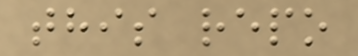this repo
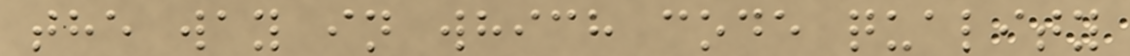the way in which code quality
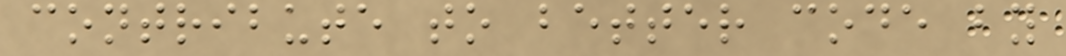contribute to better code by
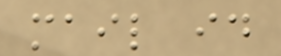mail id
